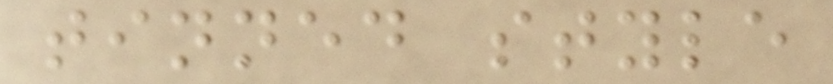tinned style
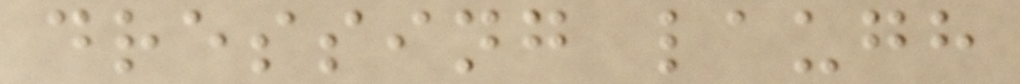dressing laugh
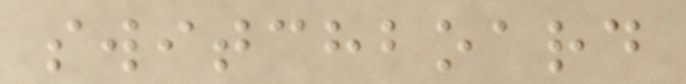switchboard
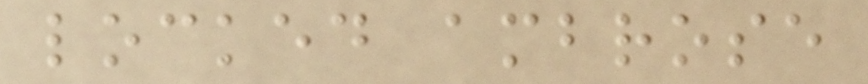locked ambrose
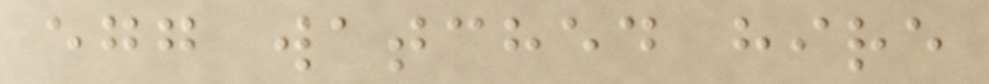egg watched hire
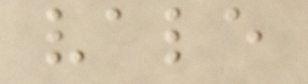vale
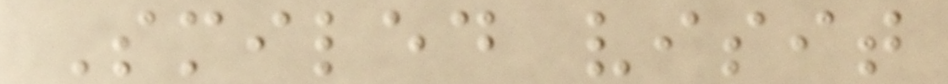Smiled visit
